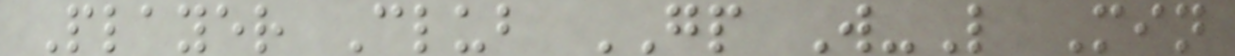Player Club GP W-L Min
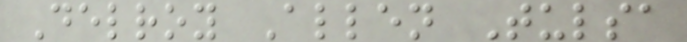Delroy Allen Tulsa
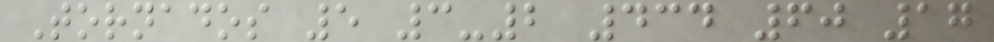Tornados 5 3-2 434 60 17
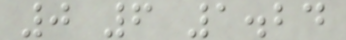0 6 1.24
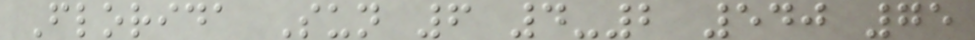Florida Sun 6 4-2 540 75
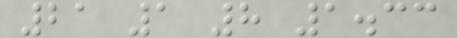21 1 8 1.33
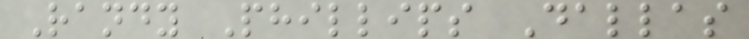Randy Phillips Dallas
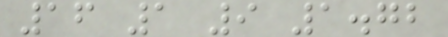16 1 9 1.72
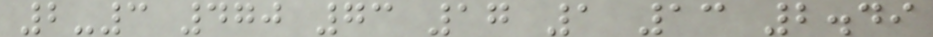2-3 470 73 17 1 13 2.49
